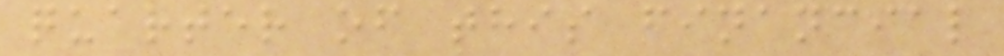quarter of this financial
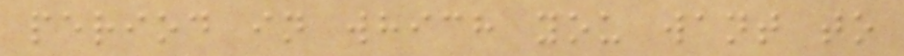period in which you want to
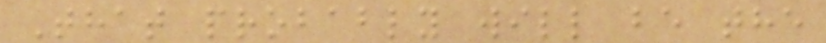That probably will be the
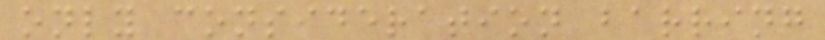only consideration barring
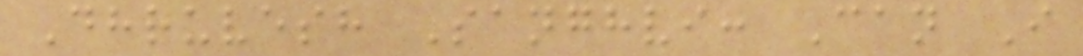Dhruvesh Sanghvi: Can I
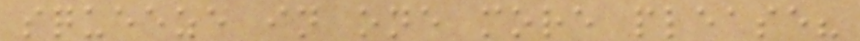squeeze in one more please?
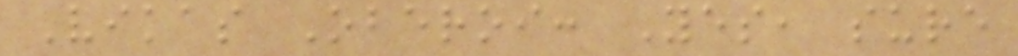Vikas Oberoi: Yes, sure
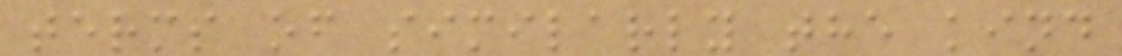terms of similarly the kind
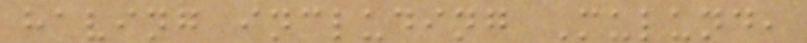having including Mulund,
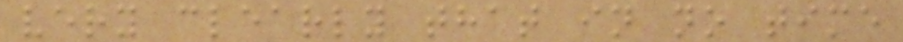very clearly that in no time
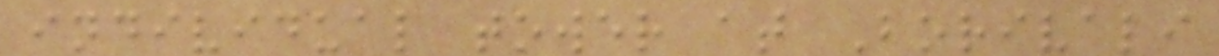individual tower at Borivali
